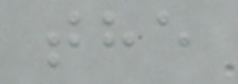the
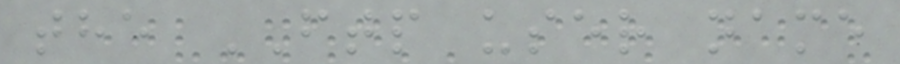the FTP user name
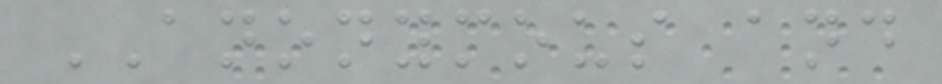ANONYMOUS and
